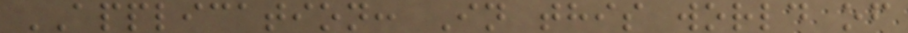APPLICATION: In this world of
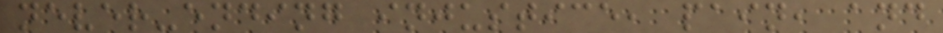never-ending injustice, pain, and
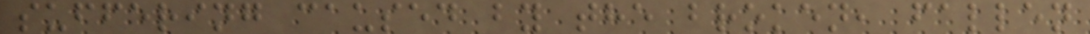suffering caused by the broken, fallen
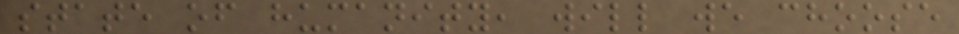state of humanity, will we choose
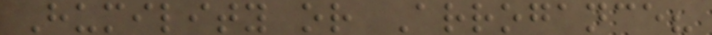Humility or Arrogance?
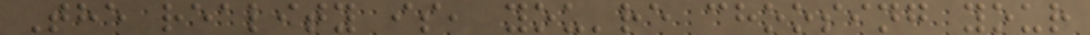The reality is, you're choosing your
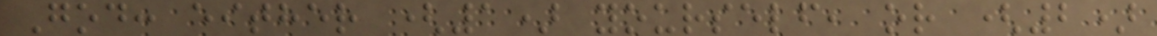God: either (1) yourself, or (2)
